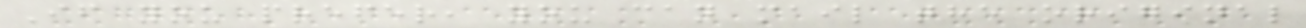If you prefer, you can mail the original
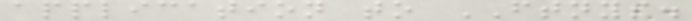application to FTNYS.
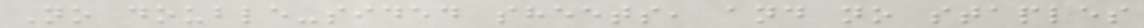No double-sided sheets, and no staples
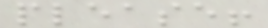please!
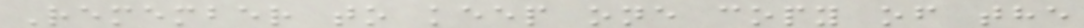Remember to keep one copy of the
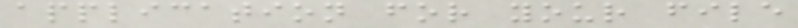application for your file
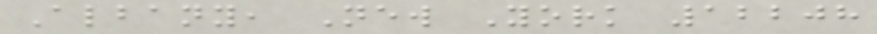Albany, New York 12208
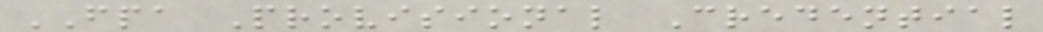FPA Provisional Credential
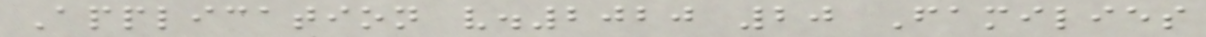Application v.2020 20 Families
